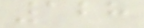128
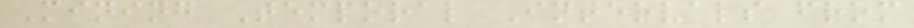Mining Temporal Intervals from
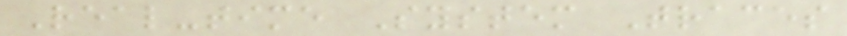Real-time System Traces
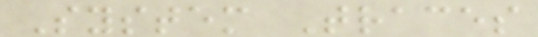System Traces
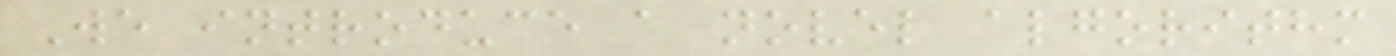We introduce a novel algorithm
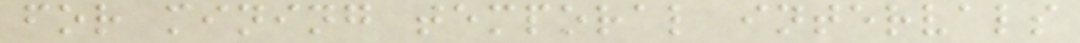for mining temporal intervals
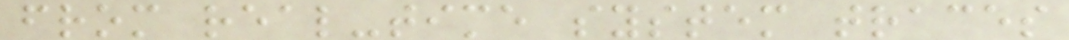from real-time system traces
